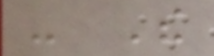- The
